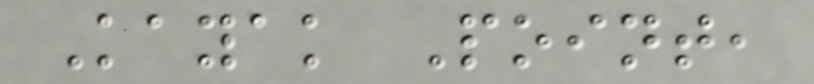Kayak Point,
